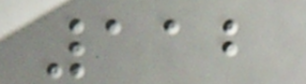112
